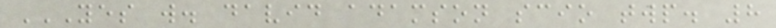YES W. DAVID ADAMSON SCIO TWP. 8
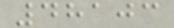48103
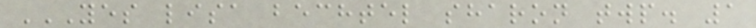YES LISA BECHTEL SHARON TWP. 1
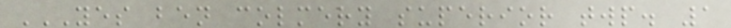YES BEN COLMERY SUPERIOR TWP. 1
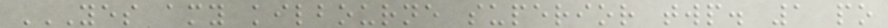YES AMY KILBOURNE SUPERIOR TWP. 1 PO
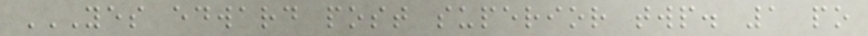YES EDWARD POST SUPERIOR TWP. 1 PO
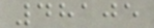48105
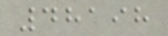48198
